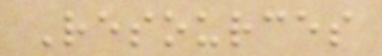Resources
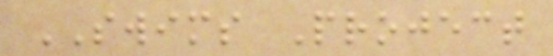SWIMS Project
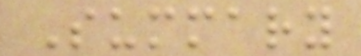Summary
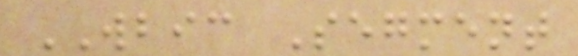WBIC Segment
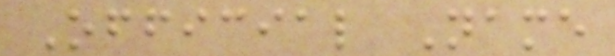Official Name
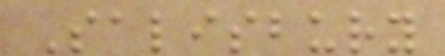Salisbury
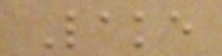Lake
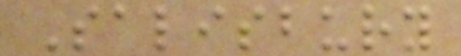Salisbury
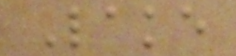Lake
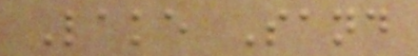Lake Sand
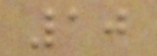10
